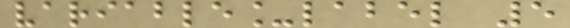variable_label 5
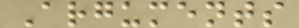Arguments
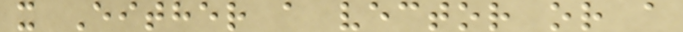x Either a vector or a
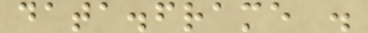data.frame .
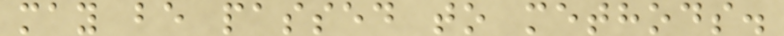may be passed to methods.
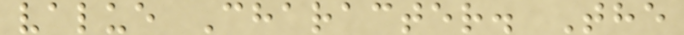value Character. The
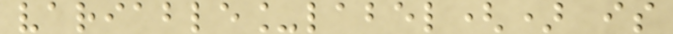variable_label() is
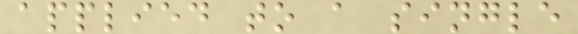applied to a single
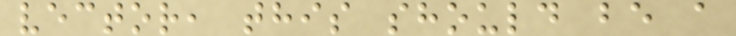vector, this should be a
